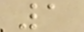1
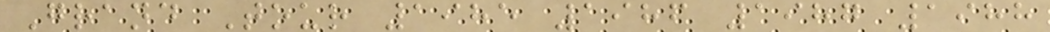Grand Tour 1985 1986 1987 1988
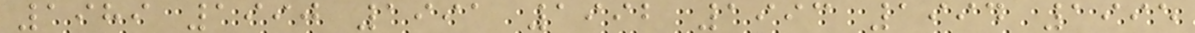1989 1990 1991 1992 1993 1994 1995
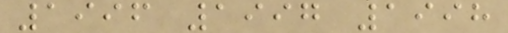1996 1997 1998
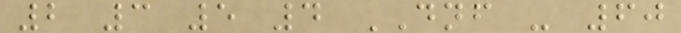2 3 5 4 DNF - 60
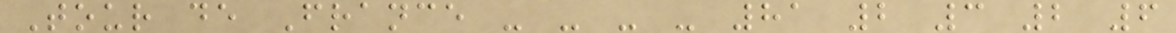Tour de France - - - - 81 2 3 2 6
